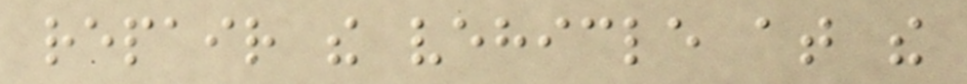repair the vehicle at the
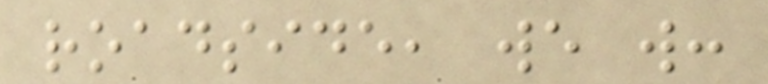roadside, we will:
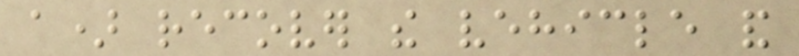a) recover the vehicle and
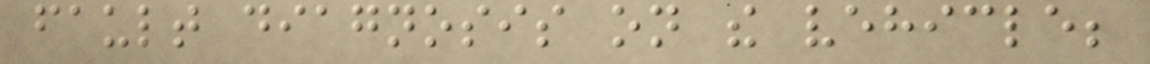fault diagnosis on the vehicle;
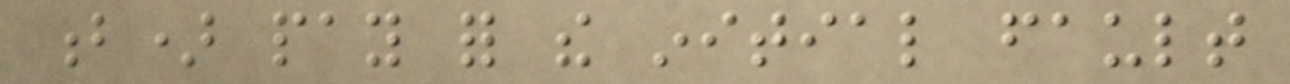b) pay for the initial fault
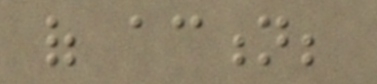of action;
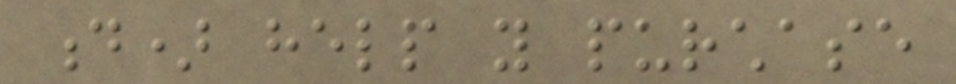d) help you purchase
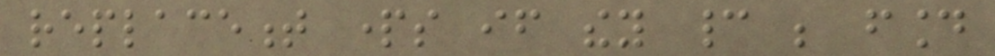replacement parts if they cannot be found
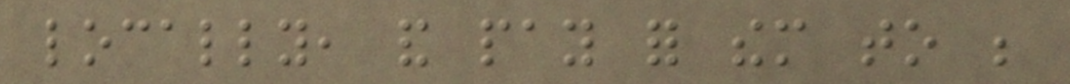locally, and pay for them to be
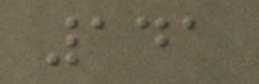141
